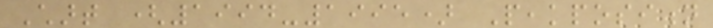Chart (1994-1995) Peakposition
